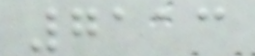7113
